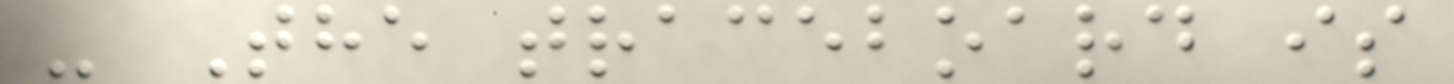- The traceboard is
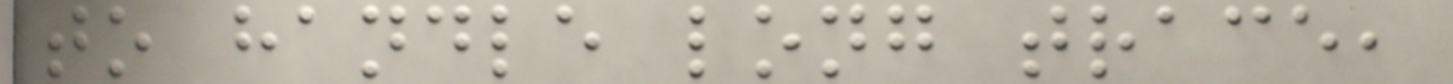to handle long trace,
